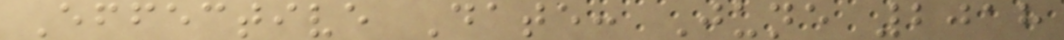Effective Date: June 2018
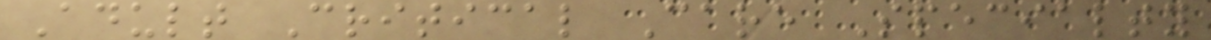Adult Critical Care Specialty
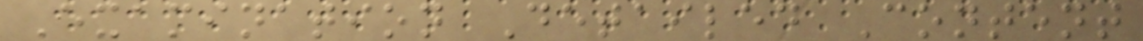Examination Detailed Content
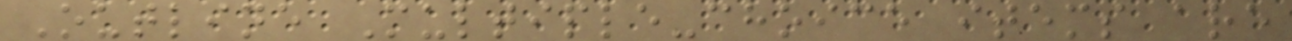Outline Multiple-choice items are
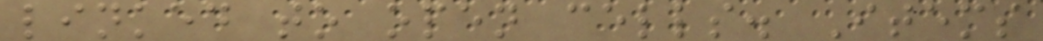linked to open cells. Items
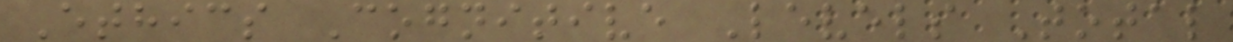Ethics Cognitive Levels Total
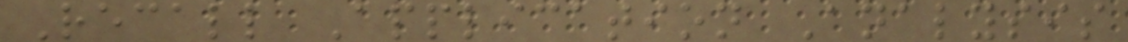Recall Application Analysis
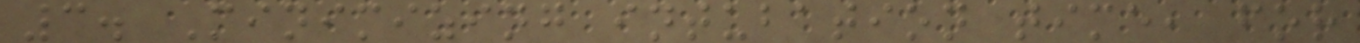3. Minimizing intubation time, for
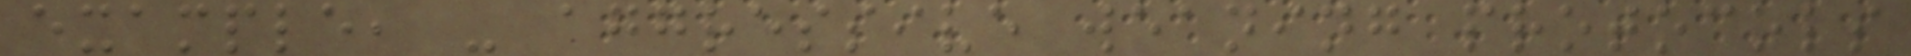example, - aggressive weaning protocols
